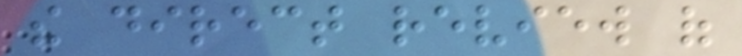the direct review of
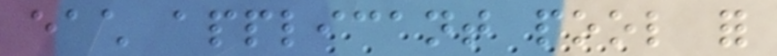each applicant pool for
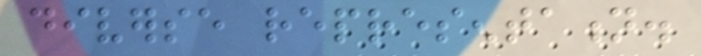diverse representation.
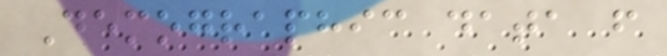Demographic data from
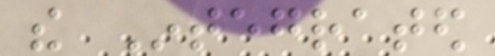the Integrated
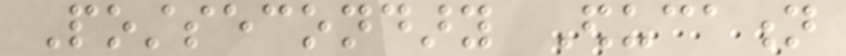Postsecondary Education
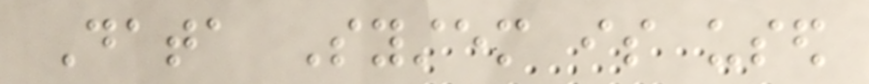Data System is used
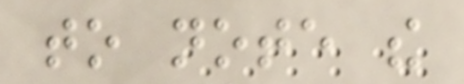to note the
